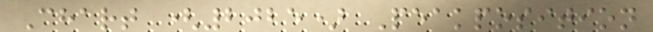Chart (2025) Peakposition
